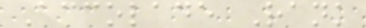Accolade Rank
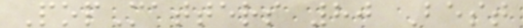PopMatters 80 Best
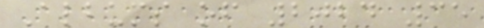Albums of 2024 35
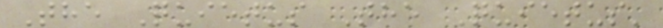The Quietus The Quietus'
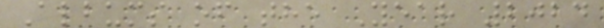Albums of the Year 2024
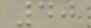40
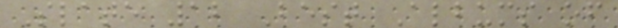Slate 12 Best Albums of
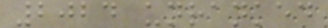2024 unranked
